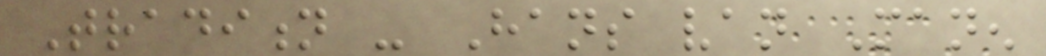Tradition - Hans van Manen
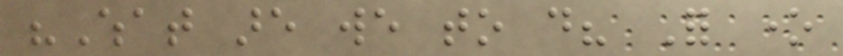"What are we to do? For one
